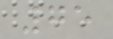75
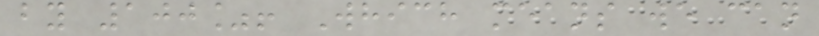by 100%! Which means we can
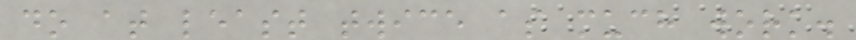do at least twice as much work.
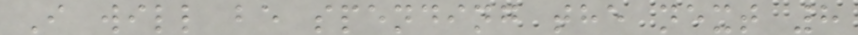I will be spending the next 8
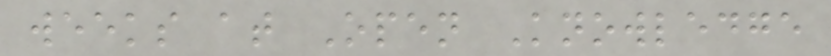weeks at Open Knowledge
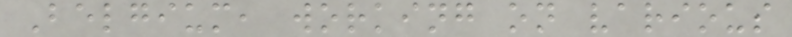Belgium, working on various
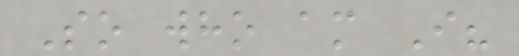So who am I?
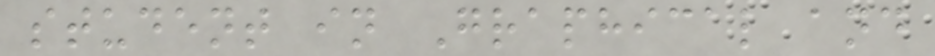student in Graphical and
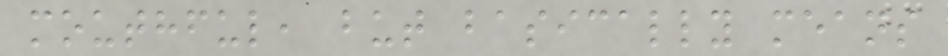mouthful, but basically means
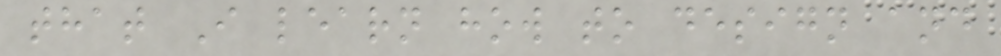that I learn how to design and
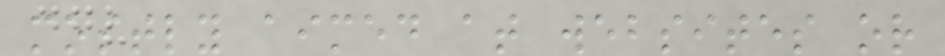mostly aimed at websites or
